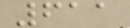611
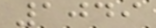1049
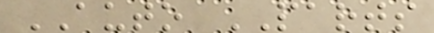AUTO PARTS
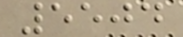5504
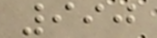990
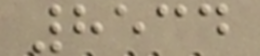8534
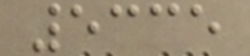5335
